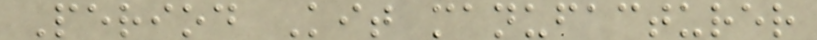Period Kit manufacturer
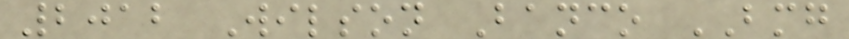2012 Wilson Banco BMG
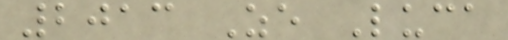2013 Ze Luca
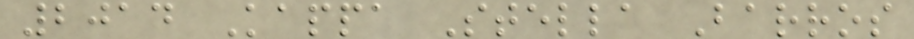2014 Kappa Stella Barros
